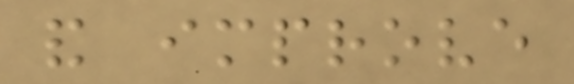and improve
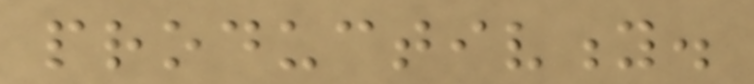productivity.
